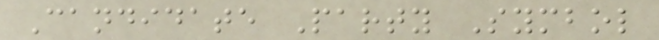Candidate Party Symbol
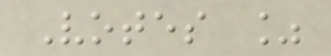Votes %
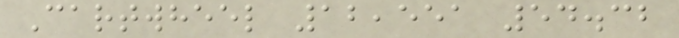Cartwheel 12,551 54.32
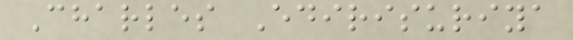Charles Edirisuriya
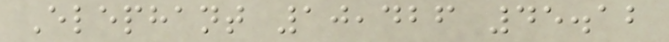Elephant 10,426 45.12
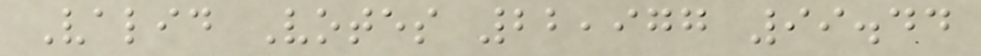Valid Votes 22,977 99.44
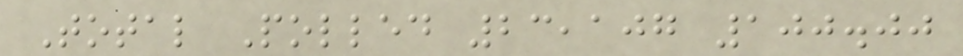Total Polled 23,107 100.00
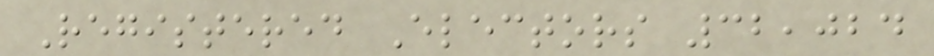Registered Electors 32,024
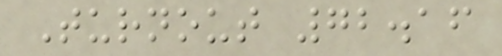Turnout 72.16
